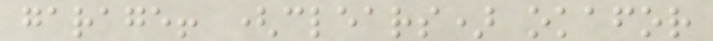garage! (clears) okafor
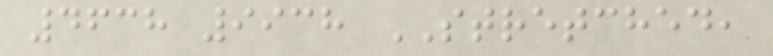4638 9938 STRETCHED,
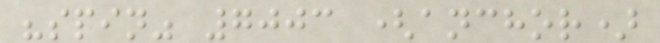"spin" 7003 (anchor)
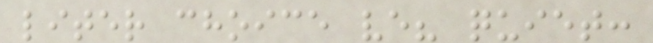liter choice ve? quiet:
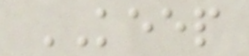KEEP
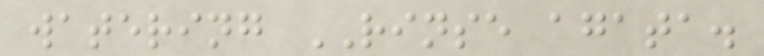watering RINSE agata.
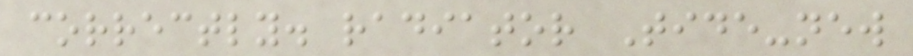correctly. radiator Tide-new
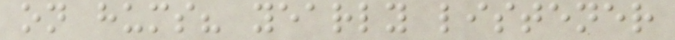on hums? yearly listener
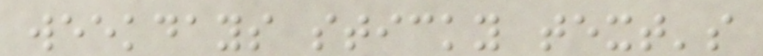weekdays sticky text's
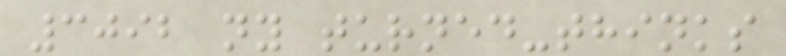3092 ny turned-thinks
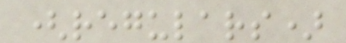(regulars)
